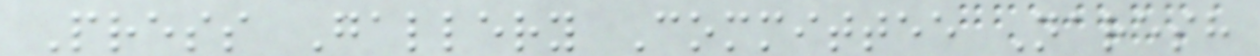Press Gallery Committee Naresh
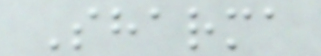Sharma
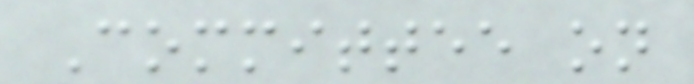Committee on
